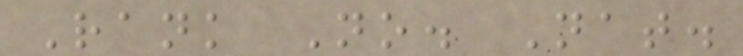Rank No. Nat.
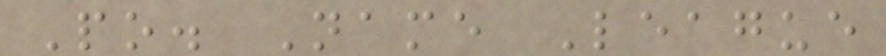Po. Name League
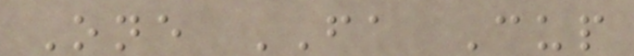One FA Cup
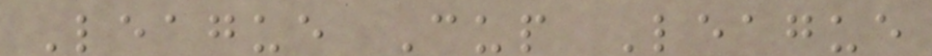League Cup League
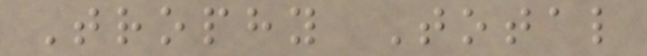Trophy Total
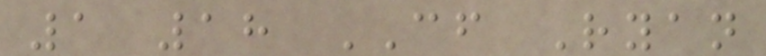1 18 CF Ryan
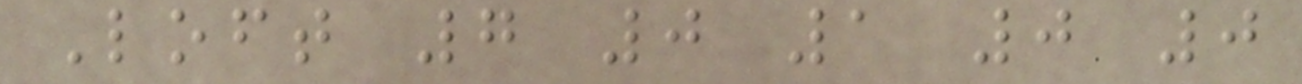Loft 7 0 1 0 0
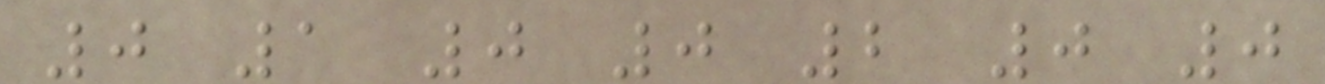0 1 0 0 2 0 0
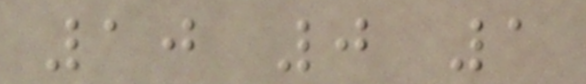10 0 1
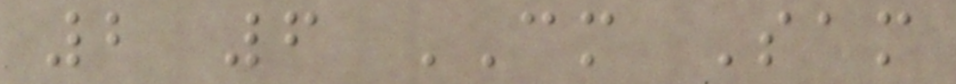2 6 CM Sam
